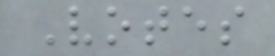Votes
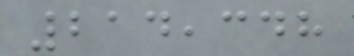214,348
